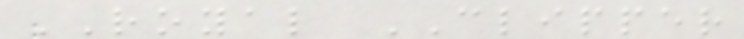ROYAL CLIPPER
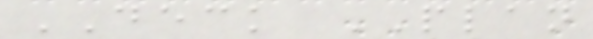DECK PLAN
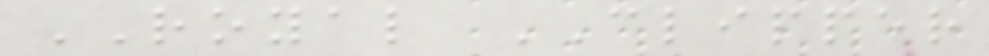ROYAL CLIPPER
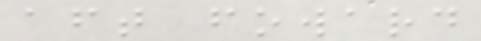aft foward
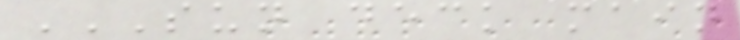SUN DECK MAIN
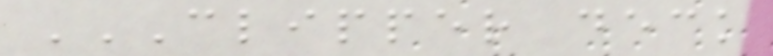CLIPPER DECK
